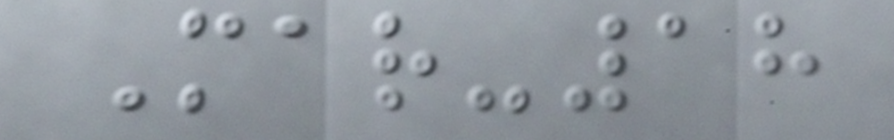Mar-18
